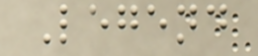Legend
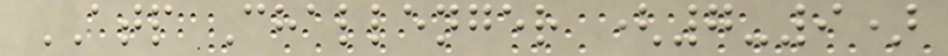ATP Challenger (7-9)
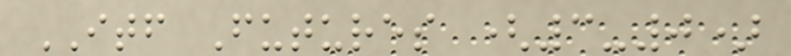ITF Futures (3-0)
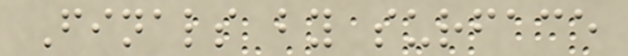Finals by surface
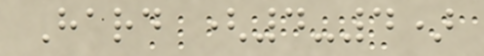Hard (4-4)
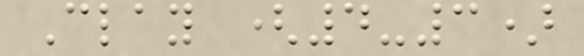Clay (4-3)
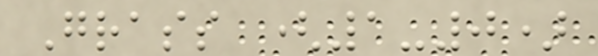Grass (1-0)
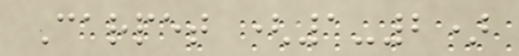Carpet (1-2)
